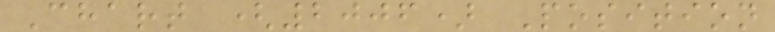Chart (2006) Position
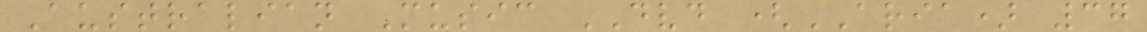Australian Music DVD (ARIA) 37
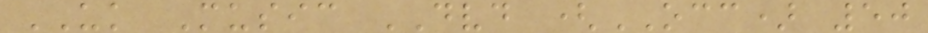UK Music DVD (OCC) 50
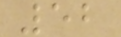52
